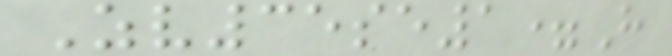Zv35se1=H
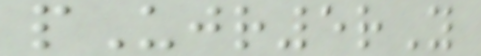pUjr5rY
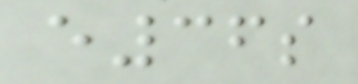e36s
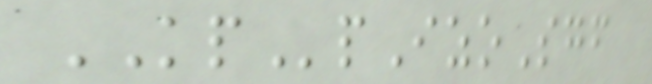KPpIzoSgf
